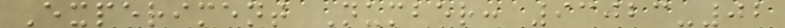Experiment Number: 93023-02
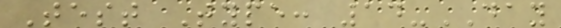Test Type: 14-DAY
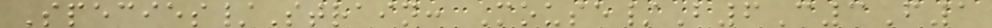Species/Strain: Mouse/B6C3F1
